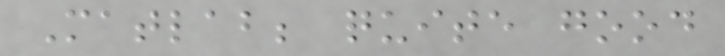Matlab; quite good
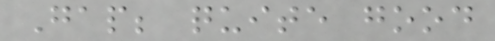Gap; quite good
